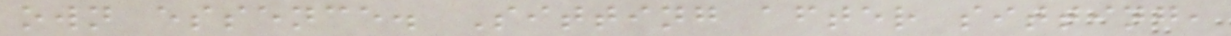own essence. Sitting after sitting,
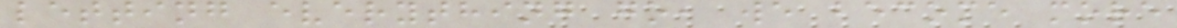letting everything go, we become more
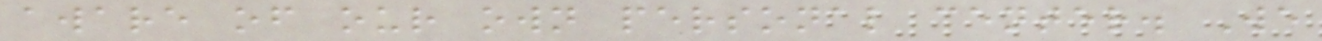aware of our own personal center. We
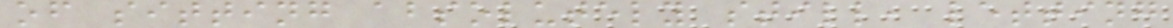of sitting absolutely still, letting
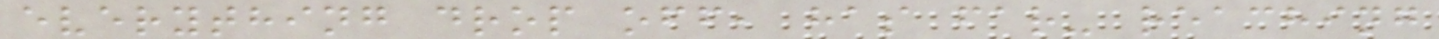everything drop off, has far- reaching
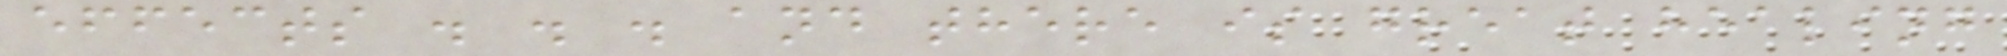effects . . . and there is great healing
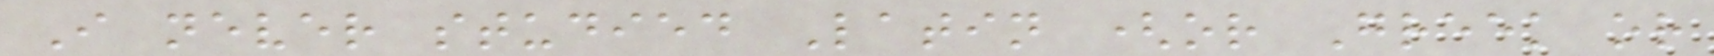I never studied Latin (or Greek or
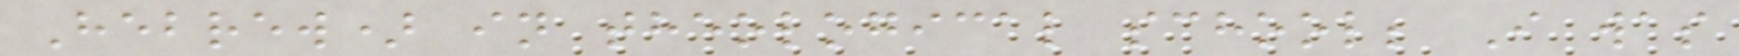Hebrew) in theological school; I was
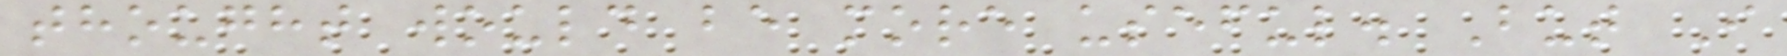thought would be more useful. But I
